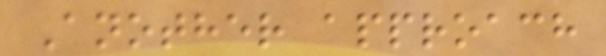Another approach
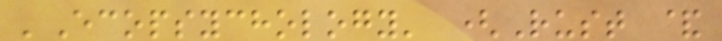'Ecopsychology' (Rust &
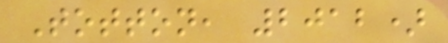Totton, 2012)
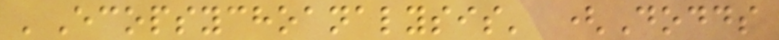'Ecopsychoanalysis' (Dodds
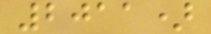2011)
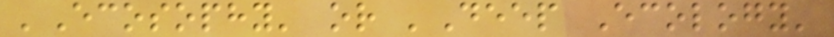'Ecosophy' or 'Deep Ecology'
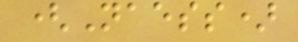(Naess)
